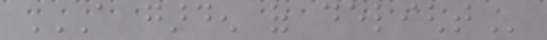A GARDEN OF DELIGHT
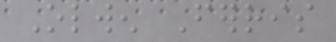Olwen Ferris
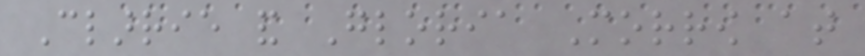Clarrie and Gloria Morrow at
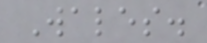Wales.
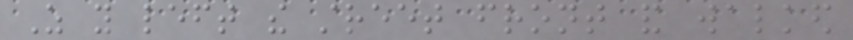As you left the street front and walked
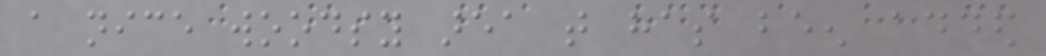a nice woodsy area that has been added
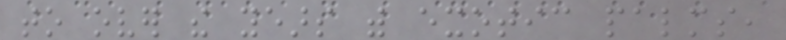to over the years with exotic palms,
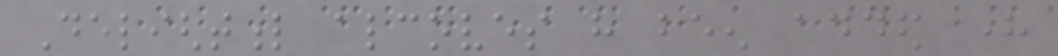Delightful alcoves have been added here
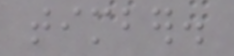timber.
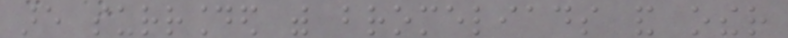are surrounded with bromeliads and other
